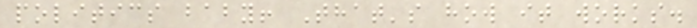politics baby! That's how it works.
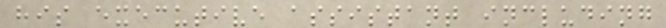his executive assistant including
